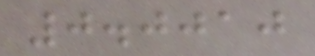0.0010
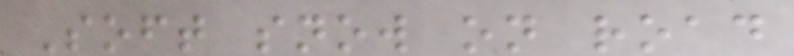Soft snow on road
